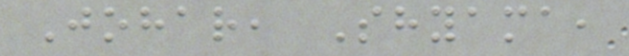Johar, Shyama,
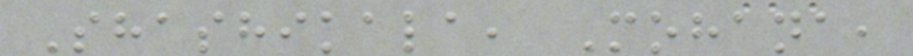Shashikala, Mohana,
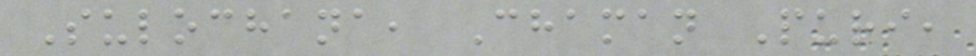Sulochana, Chaman Puri,
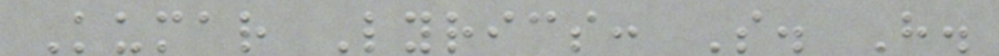Kumar Lyrics: S. H.
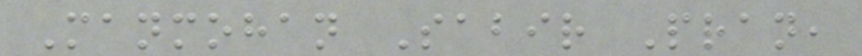Manmohan Sabir Pran,
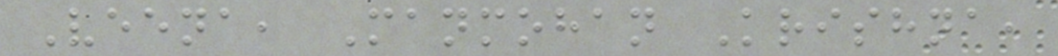Veena, Manmohan Krishna,
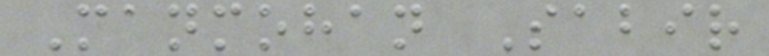Manmohan Sabir
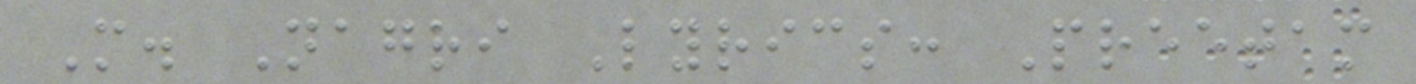M. Nagri Lyrics: Preetam
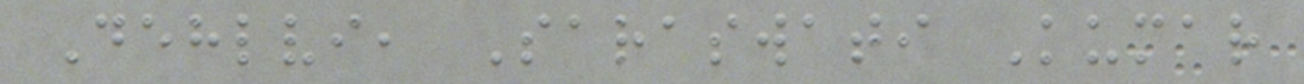Dehlvi, Saraswati Kumar
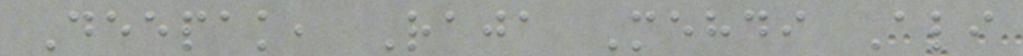Deepak, Raja Mehdi Ali
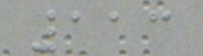113
